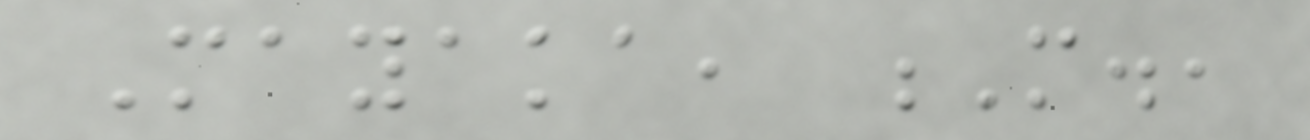Mayaka, M.,
